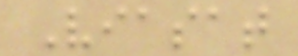Viasat
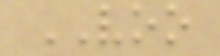VOO
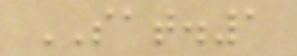SAT.1
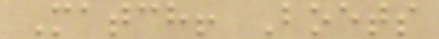Match! Boets
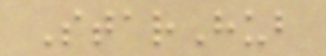StarHub
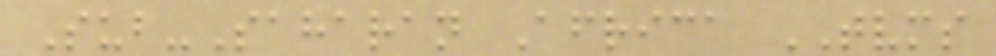Sub-Saharan Africa TVMS
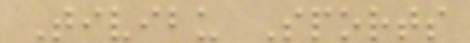Tivibu Sports
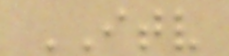ITV
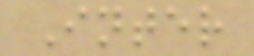Inter
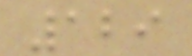129
